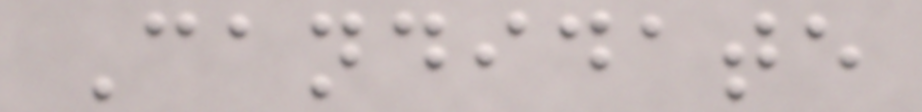Candidate
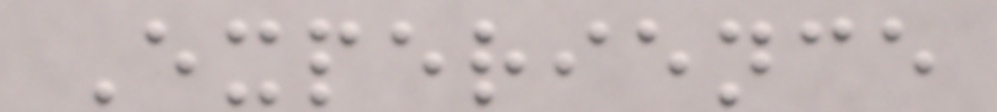Experience
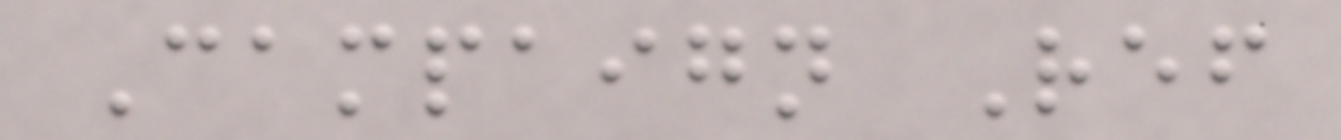Campaign Ref
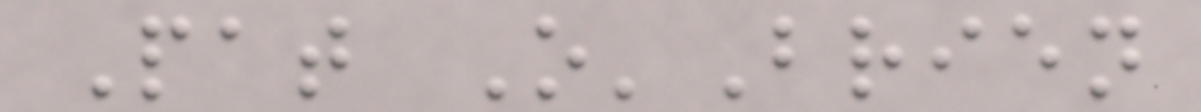Pat O'Brien
